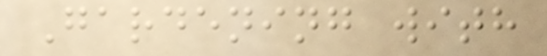Gardening with
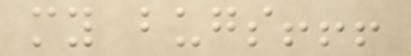my bugs!!!
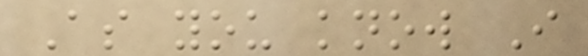As you know I
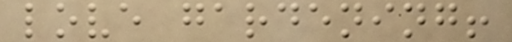love gardening!
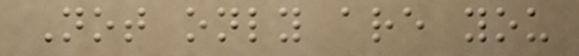Not only are you
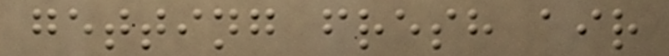getting fresh air
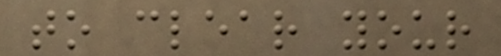to clear your
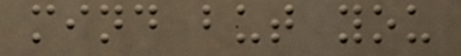mind but you
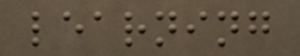learning
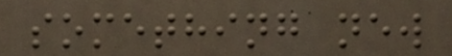something new
